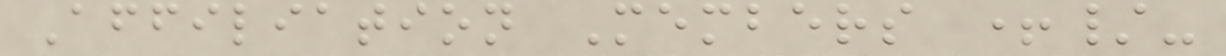Affiliation Members +/-
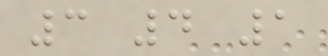3 4 1
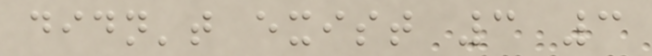didn't exist 3 3
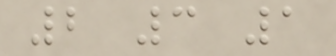2 3 1
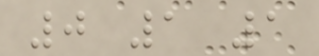0 1 1
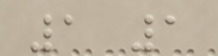1 1
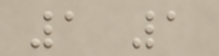1 1
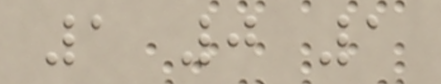1 0 1
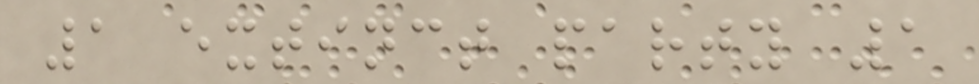1 extinct party 1
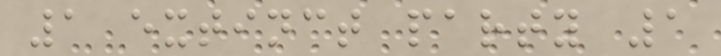1 extinct party 1
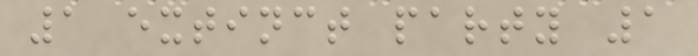1 extinct party 1
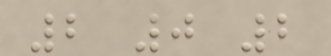2 0 2
